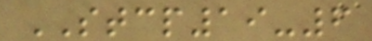STCP19-6
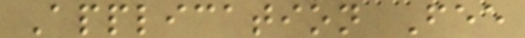Application Fee
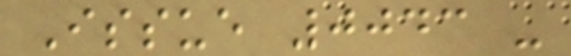Issue 0043 -
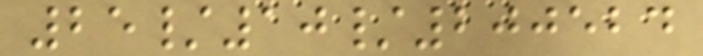25/10/200524
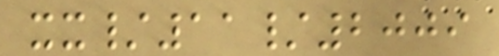xx/11/2009
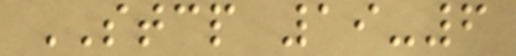STCP 19-6
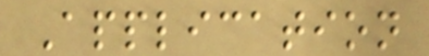Application
